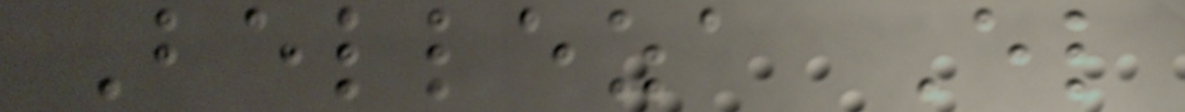Belleza El
